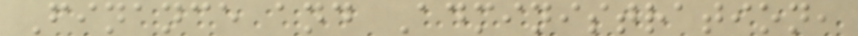Finance and Administration,
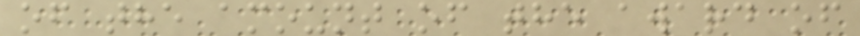of the amount of the award of
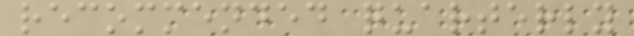recommended quarterly
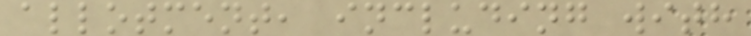allotment, including with
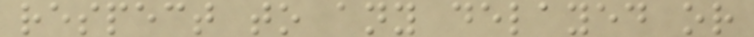respect to any delayed or
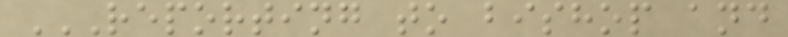REPORTING TO BISHOP AND
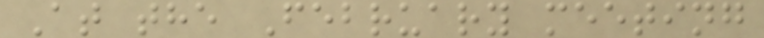At the February meeting
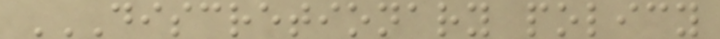DISCRETIONARY POLICY
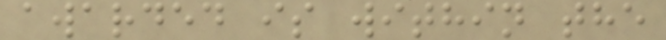awarded is within the
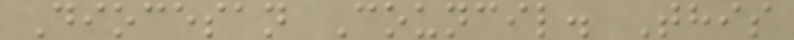Diocesan Council. This
